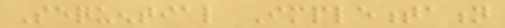Sequential Implementation
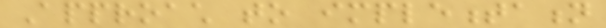Approach to implementation
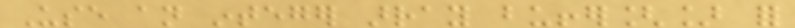Use an integer array buffer[] for
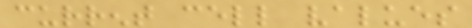current cell values
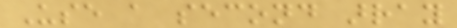Use a second array
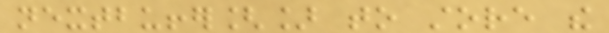nextbuffer[] to store the
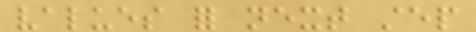values for next step
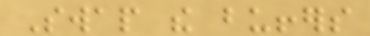Swap the buffers
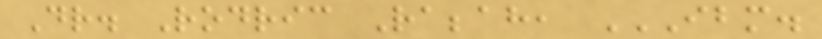Dr. Rodric Rabbah, IBM.
